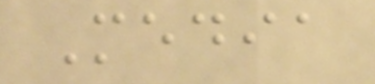Media
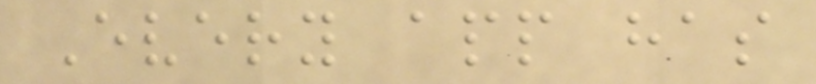Every app has
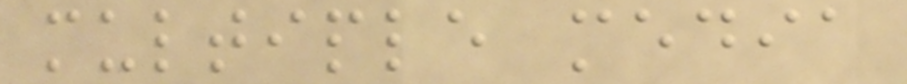multiple media
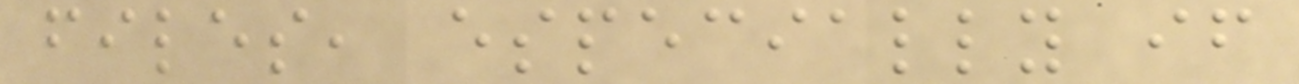files, especially if
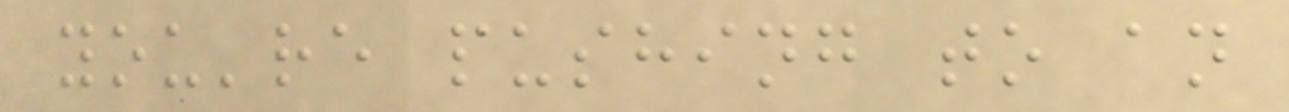you're pushing to an
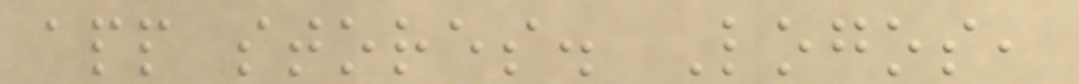app stores. Logos,
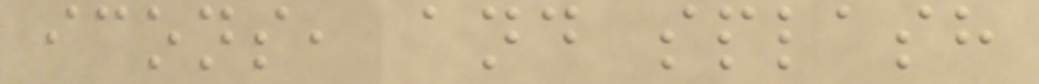icons, and splash
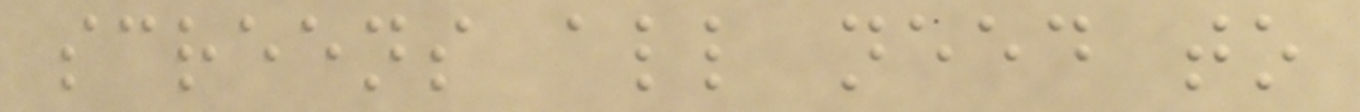screens all need to
